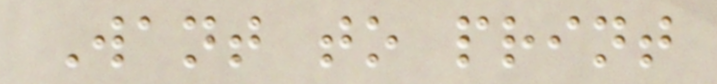Want to print
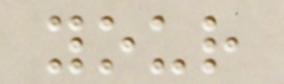your
